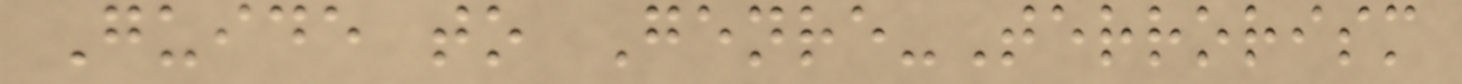Guide to Genre-Terrorism
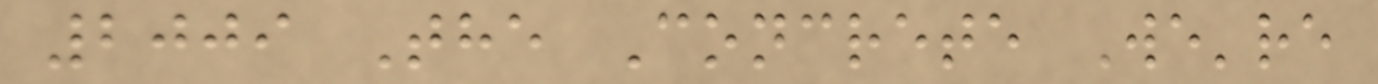2009 The Concrete We're
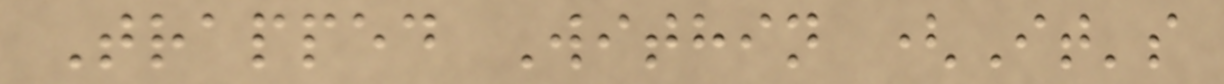Trapped Within (It's
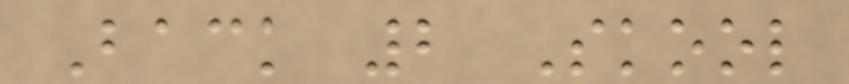Back 2 Skool
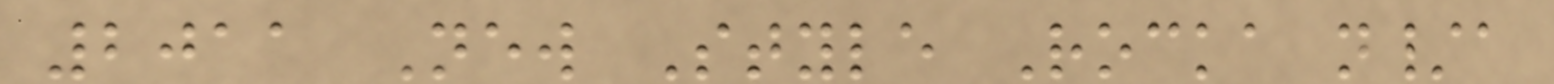2011 New Style Rocka n/a
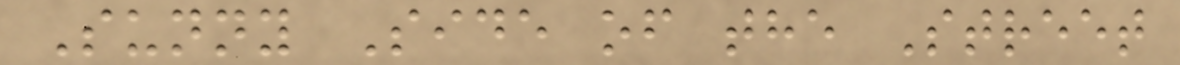Sunny Side of the Street
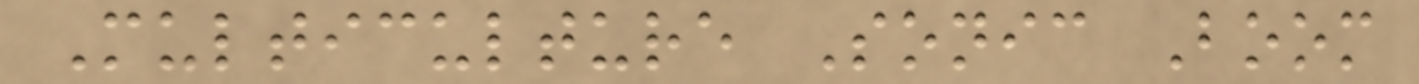Multiculture Sonic Boom
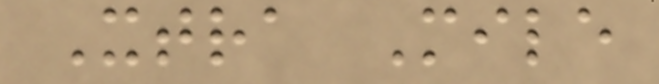Xtra Mile
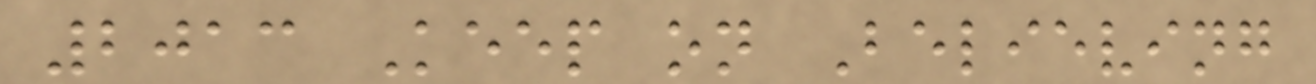2013 Keep on Believing
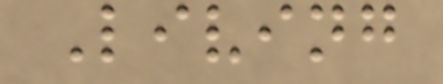Living
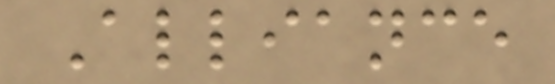Alliance
